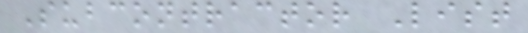Subcontractor List
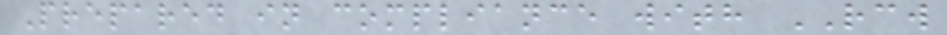Prepared in compliance with RCW
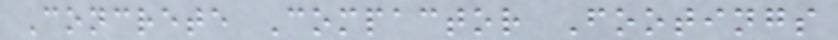Concrete Compactor Footings
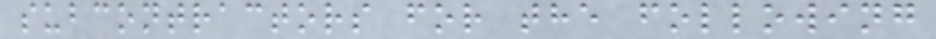subcontractors for the following
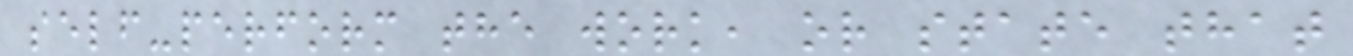self-perform the work, or state that
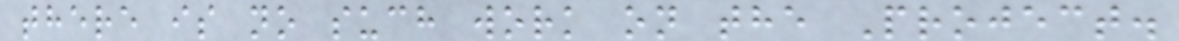there is no such work on the Project.
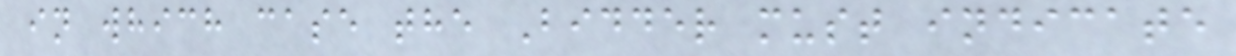in which case the Bidder must indicate
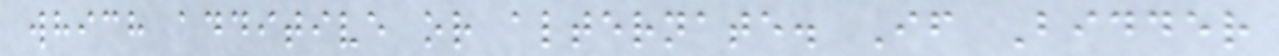which additive or alternate. If Bidder
